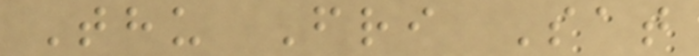Thu Fri Sat
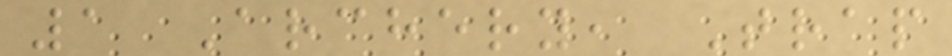1 Archery, Trap
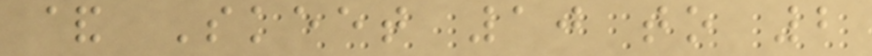& Skeet 10 to 2
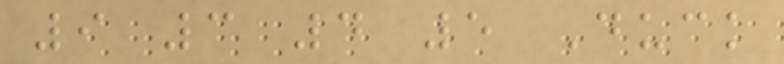9 3 4 5 Duck
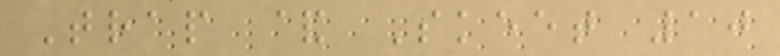Trap & Skeet 10
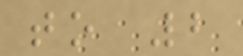to 2
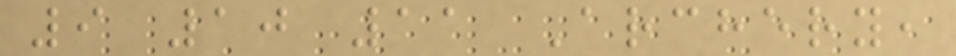9 10 11 Archery,
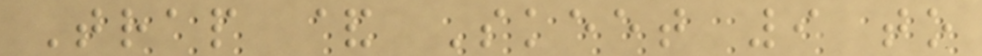Trap & Skeet 9 to
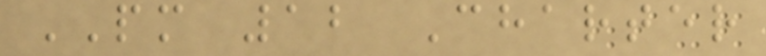PM 12 Charter
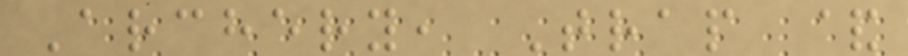Archery, Trap &
